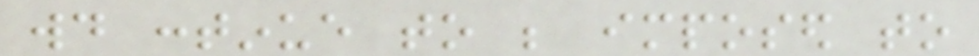would continue to be imposed to
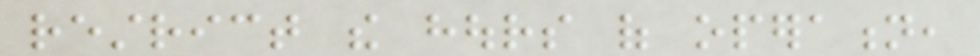restrict the hours of operation,
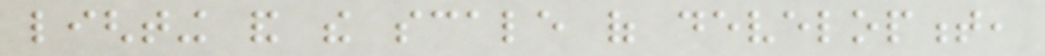lighting and the scale of development,
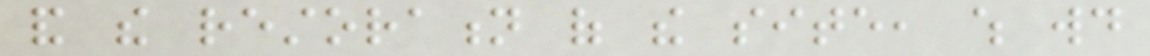and the restoration of the site, which would
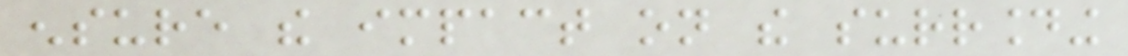ensure the impact on the surrounding
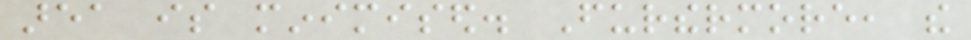area is minimised. Furthermore, the
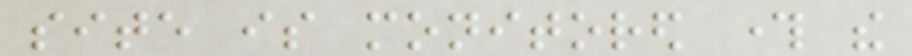site is monitored through the
